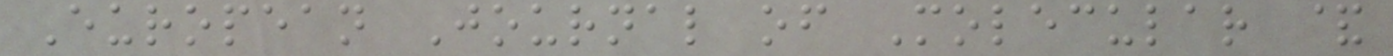European Journal of Molecular &
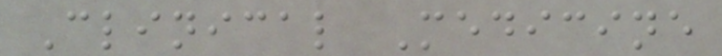Clinical Medicine
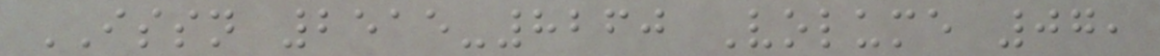ISSN 2515-8260 Volume 07,
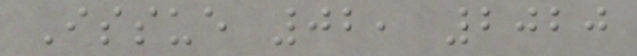Issue 02, 2020
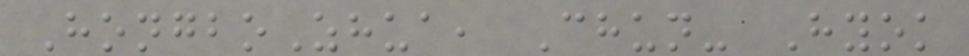HongboZhua, Chun- Hyok
